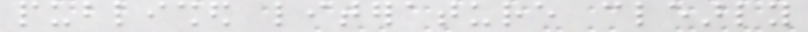published literature clearly
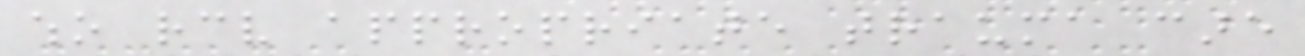who receive appropriate trauma care
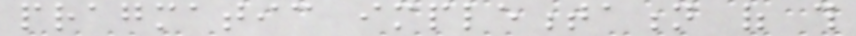pragmatic implementation of this
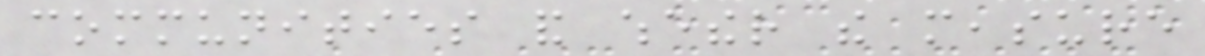communities and whether the measure
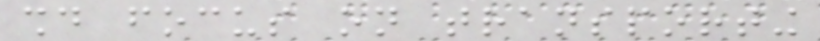should focus on transporting
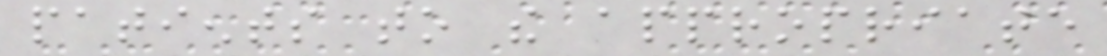patients to the appropriate
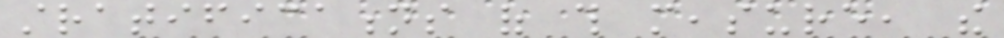stratifications of this measure, the
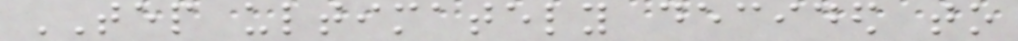TEP ultimately decided to
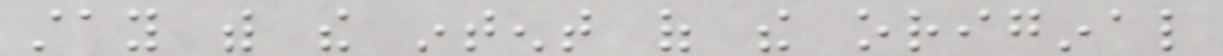stay with the intent of the original
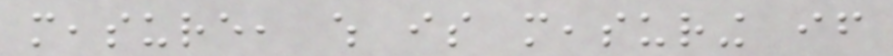measure, which is measuring if
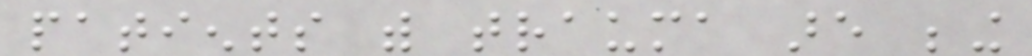patients with trauma are being
